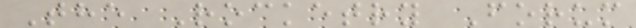The Rocketry Forum
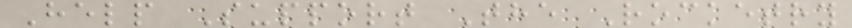Help Support The Rocketry
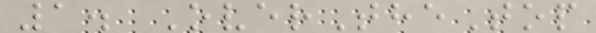1. OverTheTop
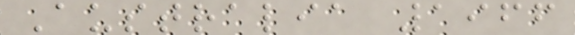Australia 1966
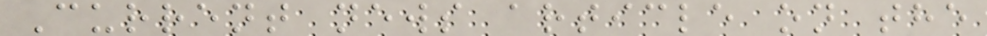Current news article on the
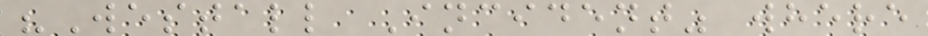"Westall Incident" where
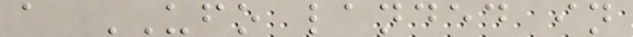a UFO landed in
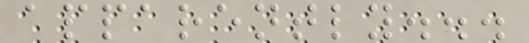apparently...
